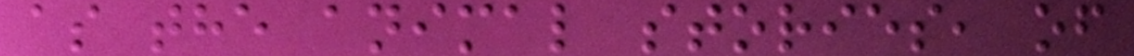as the animal stories, of
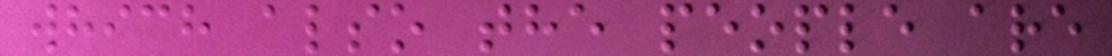which also the people are
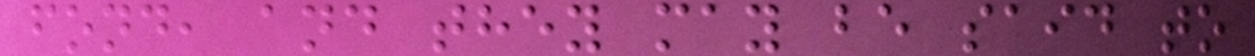fond, and they may be said to
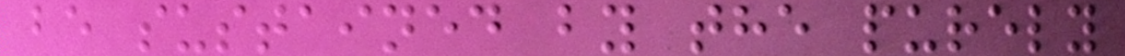be sustained by the purely
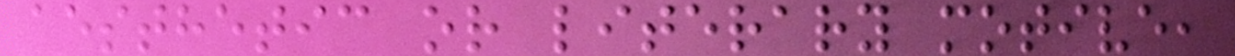aesthetic or literary motive,
